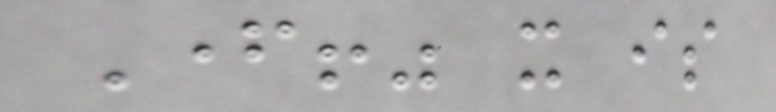Father!" it is
